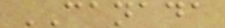CANADA
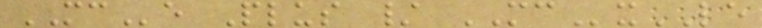MCe Plus / MCxLE
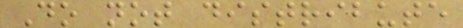Do not distribute
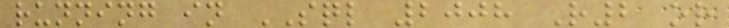running in SQL 2008 R2 or
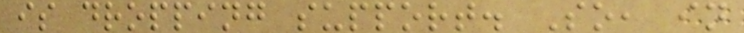is dropping support. So, in
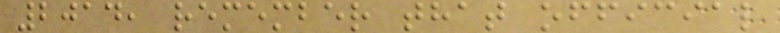2014, remember that official
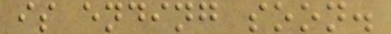is ending soon.
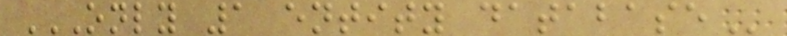ONLY 1 ENTITY DATABASE
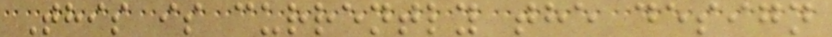This is currently the design
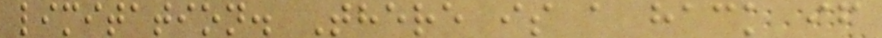limitation. There is a hack if
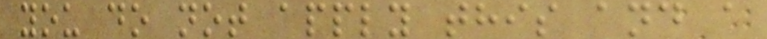you do not apply this and a
